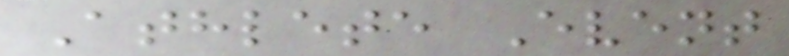Athlete Event
